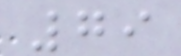79
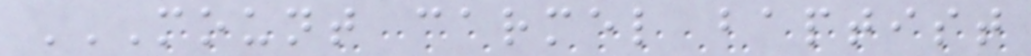MOUNT CARMEL BAPTIST
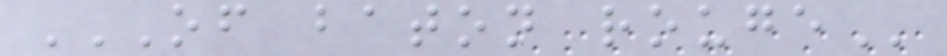OF BATON ROUGE
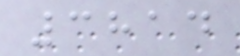3814
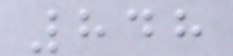848
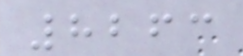8263
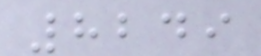8249
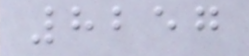8257
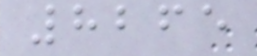8265
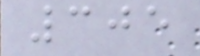305
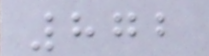872
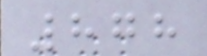878
